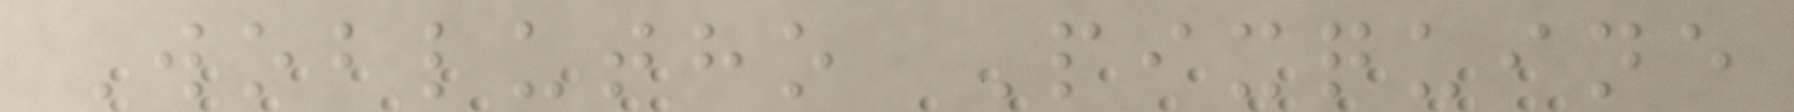Woblutho Pixquine
